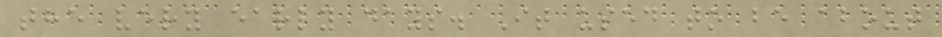the very early days. It used to be about
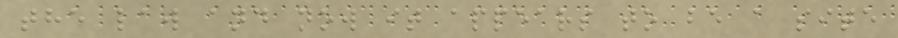the law and now it appears to be a site
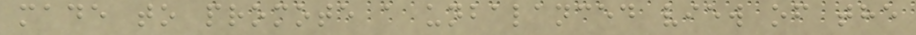made to promote a unbalanced view of the
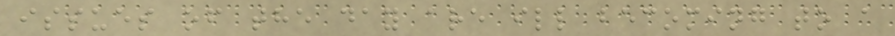issues of the day are ill becoming to a
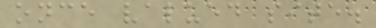once valued site.
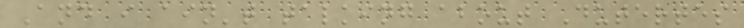And i ain't talking about Dutertes
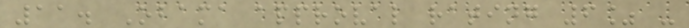11. Obama approval rating 6% -
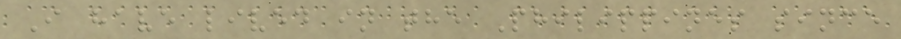I have lived in the Philippines since
